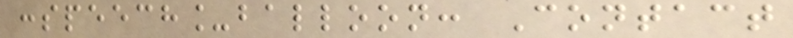:speech_balloon: Contact
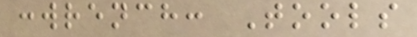:wrench: Tools
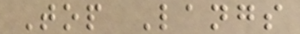Top Langs
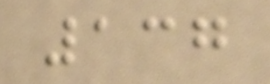137
